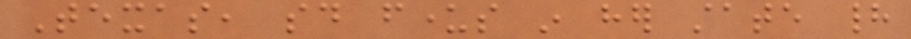Texas, said funders in her state had
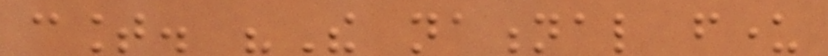count. "The national funder
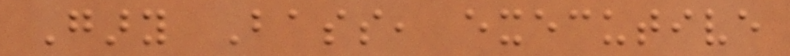Gary Bass, executive
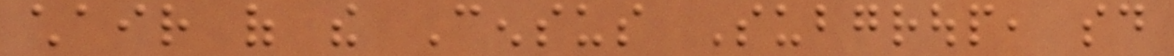chair of the Census Subgroup, said
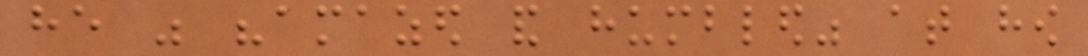he was "amazed and humbled" at how
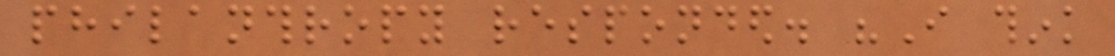philanthropy responded. "I think
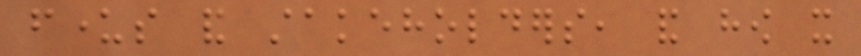funders and stakeholders, and how it
